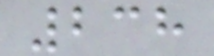238
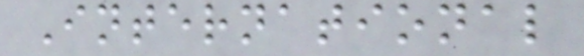International
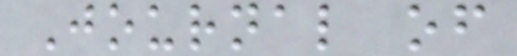Journal of
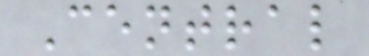Central
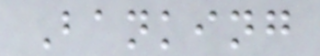Banking
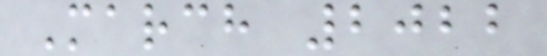March 2022
